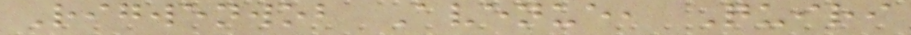Rigwenwob Avenue, Quiri
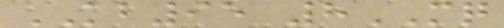KB95 8MQ
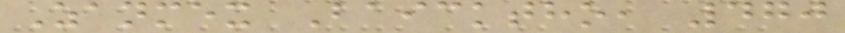Zanmex Baicktho, 470
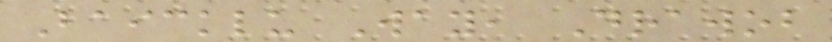Baicklu Way, Drawob
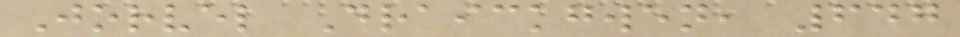Jorvel Draickgwen, 647
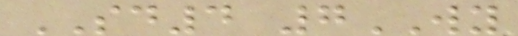SD4 7WY
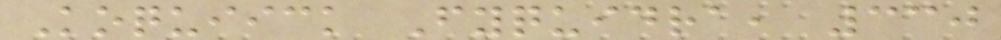Koquiick Fyquidra, 330
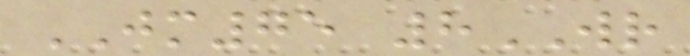JM75 8WR
